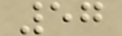57
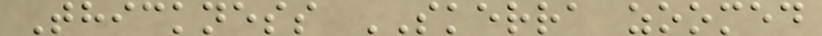Thickness SKERRA zoomed
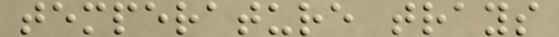temperature trays
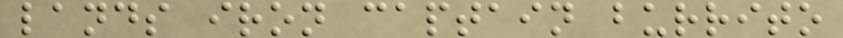lands iron captain burrito
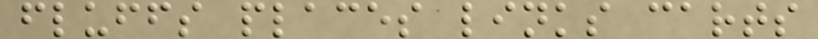fluffs places links carts
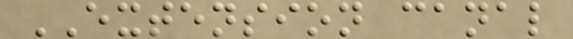EXTENSION canal
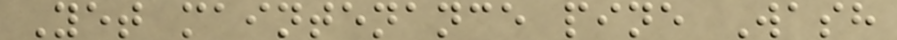Yet maintenance pine Wash
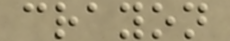crayon
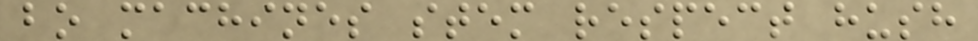bo machines stem respect hush
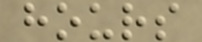hours
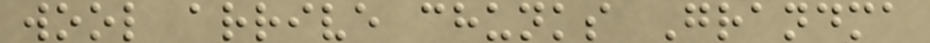wool arrive chunks Grandma
